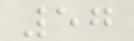57
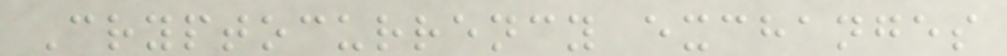Cryptocurrency exchanges
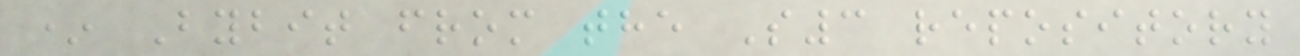* Bybit from the S3 repository
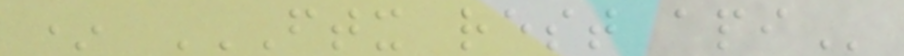* FTX REST API
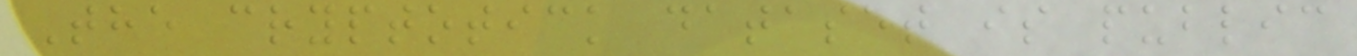The cryptotick dataset is public
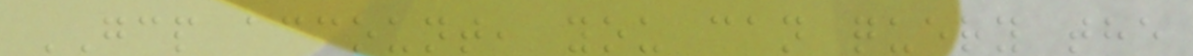GCP account, you can query the
